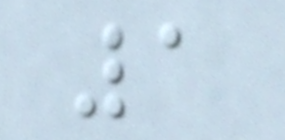1
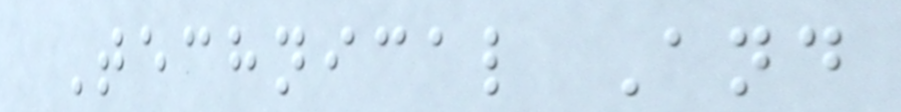Technical And
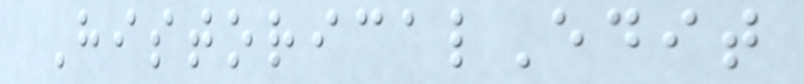HistoricalEdit
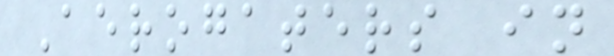Aerogaters in
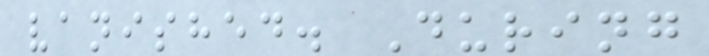vanished. During
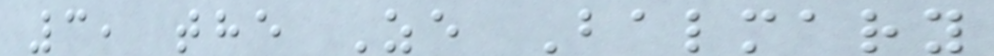3, the Ze Balmary
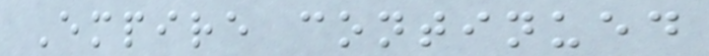Empire continued
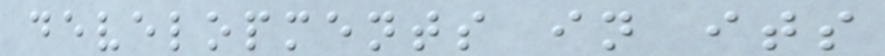developments in its
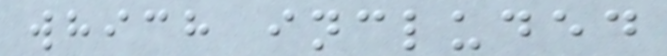which included
